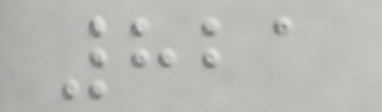821
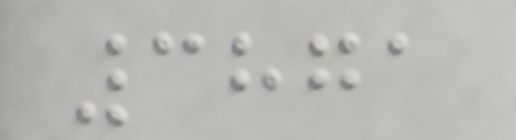3871
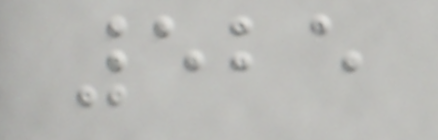525
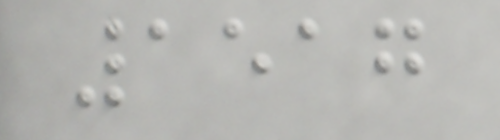1517
